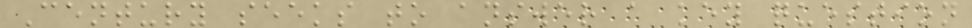Century seeks to answer a key question
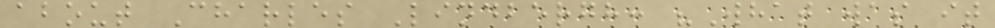about Charles Lindbergh: "What was it
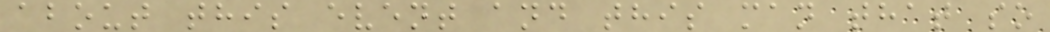about this event and this man that so
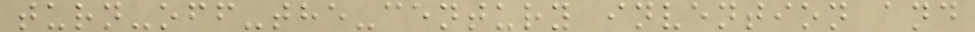turn-off-the-century invention and
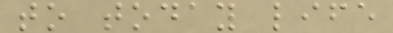to today life
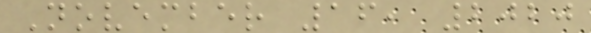November 16, 2020
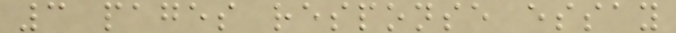3 pages response essay
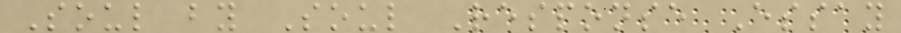Soul by Soul Response Essay
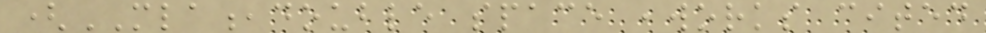(MLA,double space ,works cited
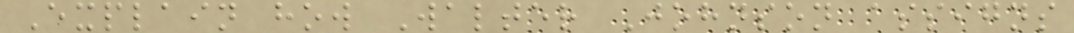Explain how Walter Johnson assigns
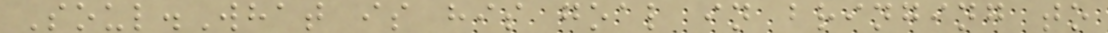Soul.What is his goal in bringing to
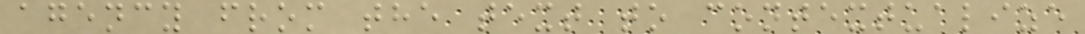agency from the text to contextualize
